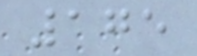175
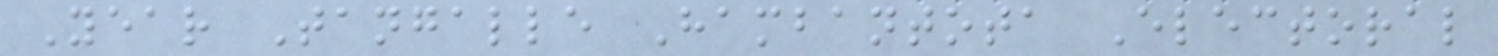Year Tangalle Hambantota Electoral
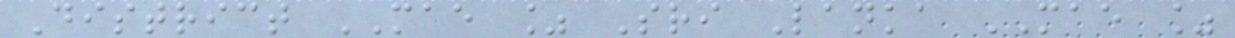District MAE % Sri Lanka MAE %
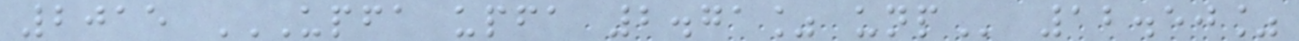2015 UPFA UPFA 2.71% UNP 12.50%
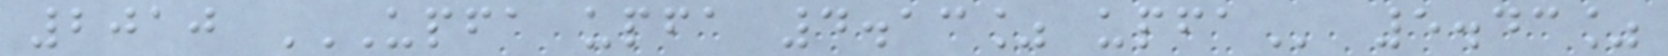2010 UPFA UPFA 4.13% UPFA 5.43%
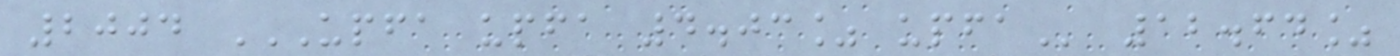2004 UPFA UPFA 4.03% UPFA 12.64%
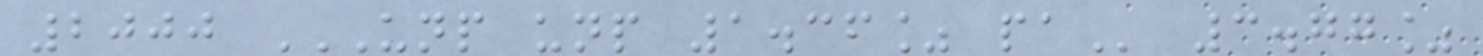2000 UNP UNP 1.36% PA 3.77%
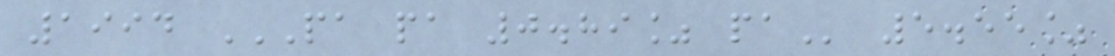1994 PA PA 0.89% PA 5.55%
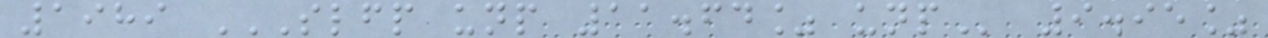1989 SLFP UNP 11.64% UNP 9.95%
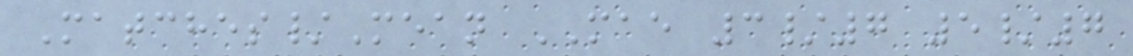Matches/Mean MAE 3/7 5/7
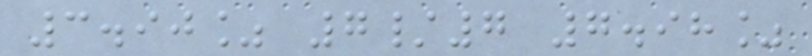3.90% 7/7 7.98%
